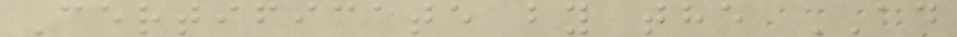Certificate by the AD
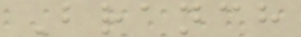Branch
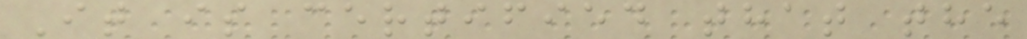It is certified that the
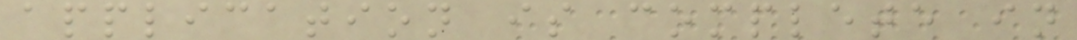application is complete in
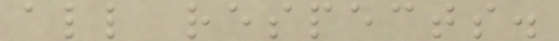all respects.
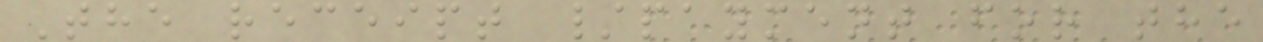The receipt /payment for the
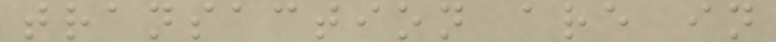transaction are in
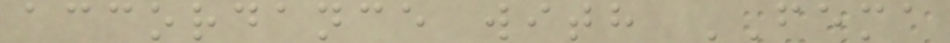accordance with FEMA
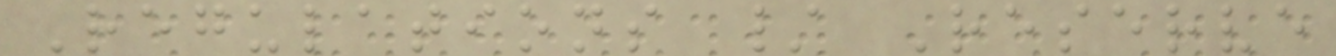Regulations / Reserve
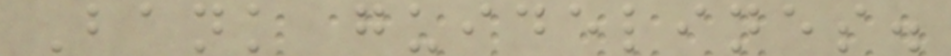Bank guidelines.
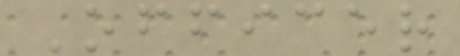Officer
